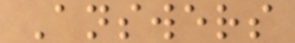Answers
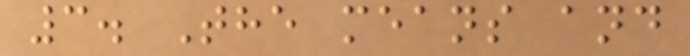3. The means and
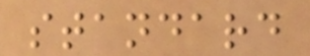standard
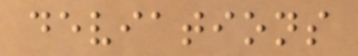deviations
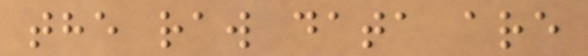the raw data are
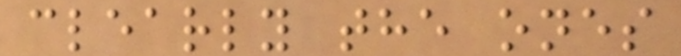clearly the ones
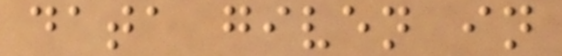data given in
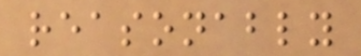reasonably
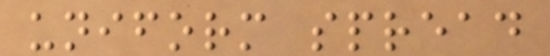uniform spread
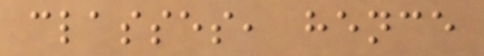classes, hence
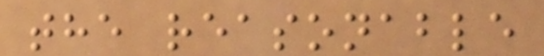the reasonable
